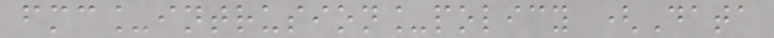fmc_intrusion_policy (Data
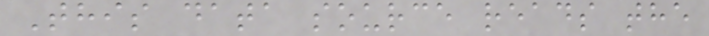This data source reads the
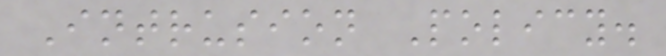Intrusion Policy.
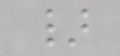}
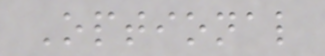Optional
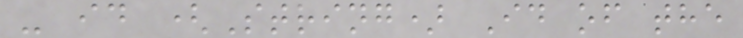- id (String) Id of the
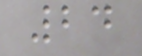24
